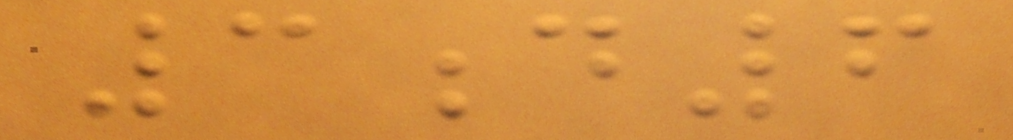3d6
